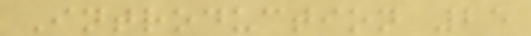Introduction 25
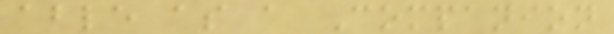able as a Companion
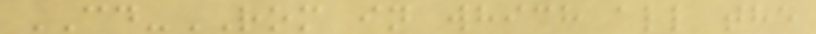CD-ROM in which all the
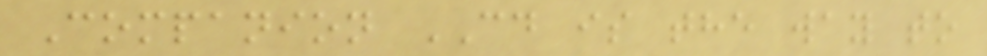Companion CD is the way to
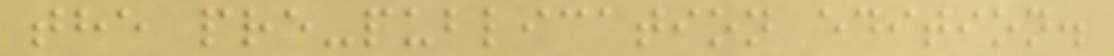the pre-publication edition.
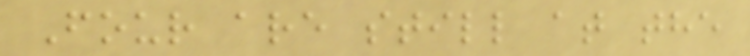Four are still at the
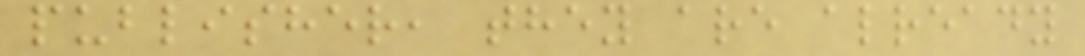publisher, they are already
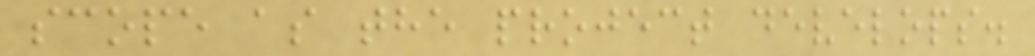scope as the project develops.
